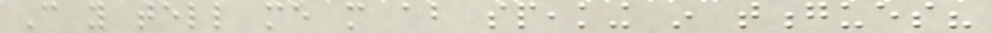Can you tell me more about speaking in tongues?
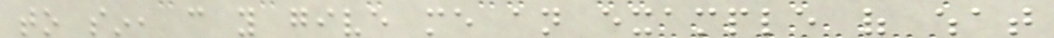to sin, can you give me an example of what
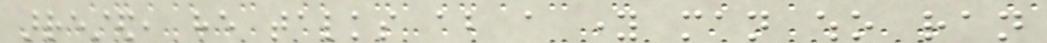arrested, he talks about a young man who ran
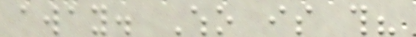away. Who is this?
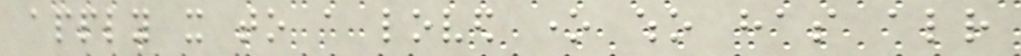apply it to a loved one who has already
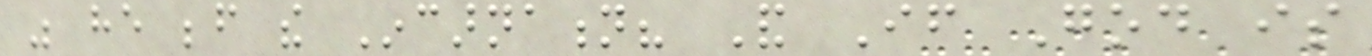was he before the Incarnation? And If God is
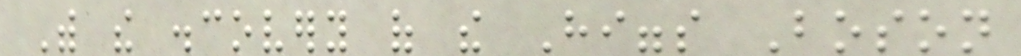With the discovery of the Higgs Boson
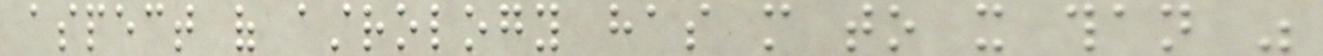aspect of astrology has more to it than was
